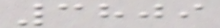3809
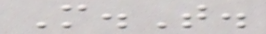M.T.
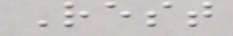Rest
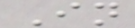In
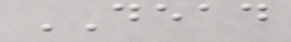DEAD
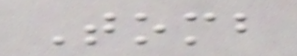Tomb
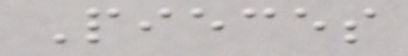Pieces
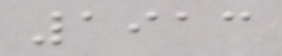1913
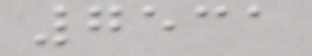7531
